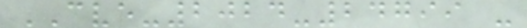CVE-2024-24799 -
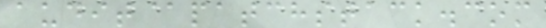audit@patchstack.com
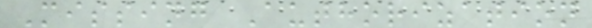Missing Authorization
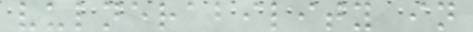vulnerability in
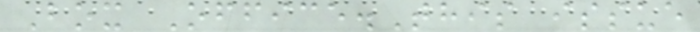Box Office.This issue
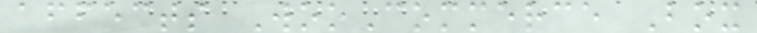affects WooCommerce Box
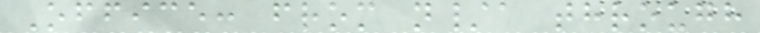Office: from n/a through
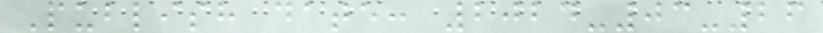Publish date: 2024-03-26
